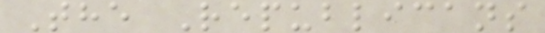The Republicans
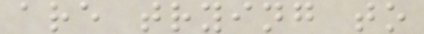are trying to
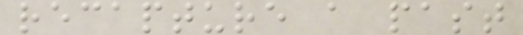recapture a past
